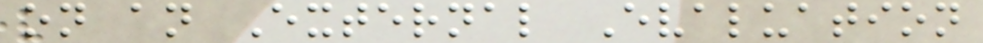on an External Evaluation
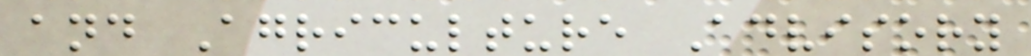and Agriculture Advisory
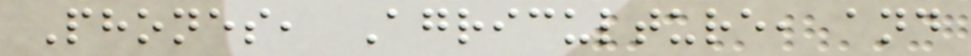Phones, Agriculture, and
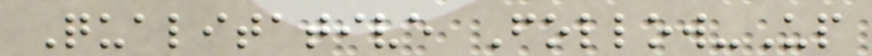Qualitative Follow-Up
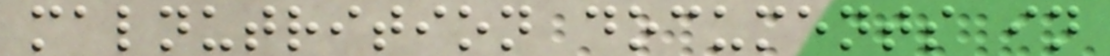malnutrition documents in
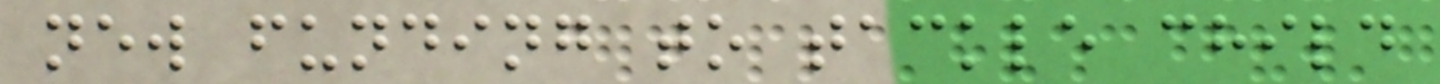new funding to tackle child
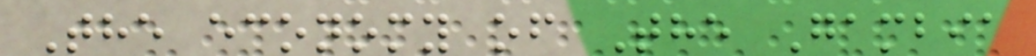The economy of The Gambia
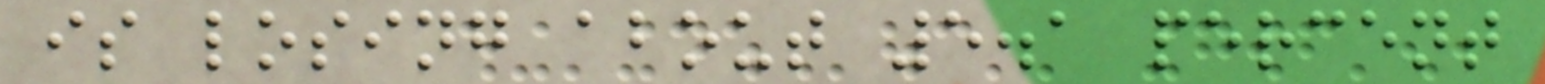is losing about 5.1 percent
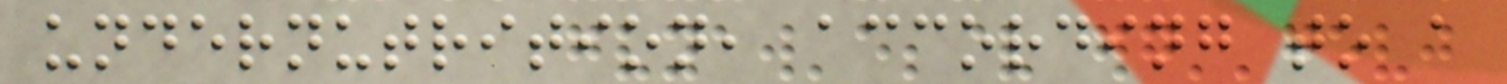undernutrition, according to a
